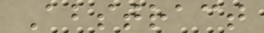Abstract
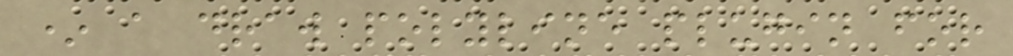* a draw polyline plugin for
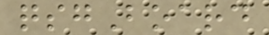qsgBoard
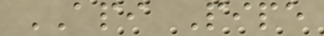API Pipe
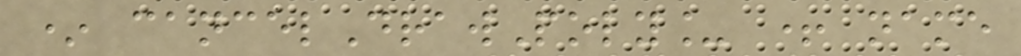* cancelDrawPoly_ + name
